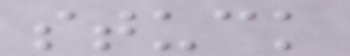stuck
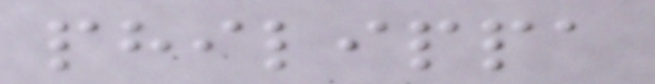philippa
